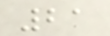21
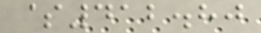$412.80
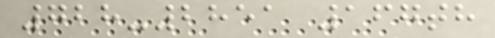728-2851 167th
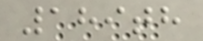189th
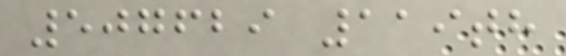507629 119th
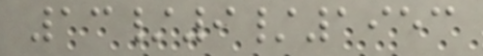13/9/1953
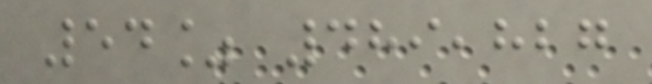54% 489,827
